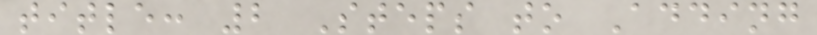title: 2 Steps to Adding
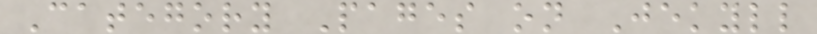Category Pages on Jekyll
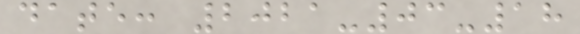date: 2021-03-18
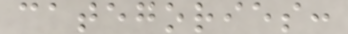categories:
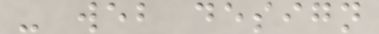- web design
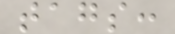tags:
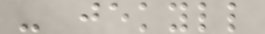- jekyll
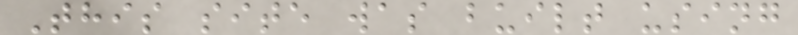This site was built using
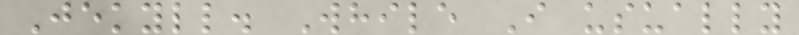Jekyll. While I usually
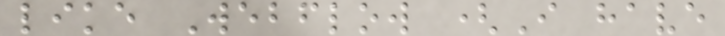like Webflow (I have
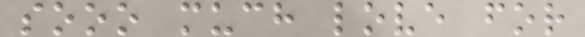sooo much love for
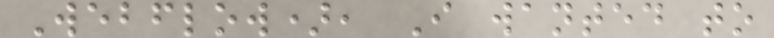Webflow), I wanted to
